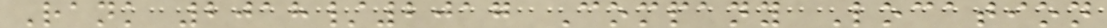Rank 2018/2017 Company Location
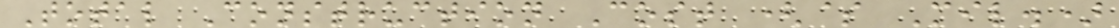Total Construction Cost ($ Mil.)
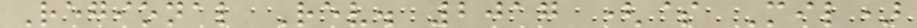Regional Rev. 2017 ($ Mil)
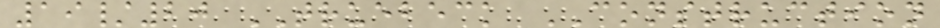19/20 TRUEBECK CONSTRUCTION
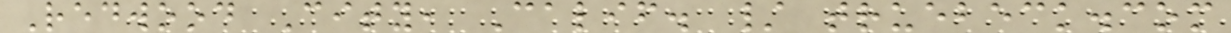Redwood City, Calif. / truebeck.com
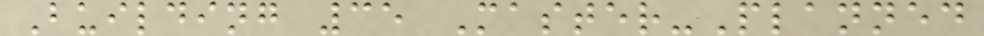Building 35 Master-Planned
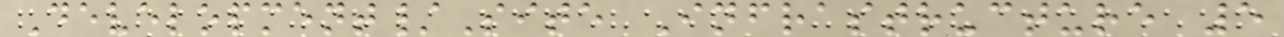Development/Site Infrastructure 5
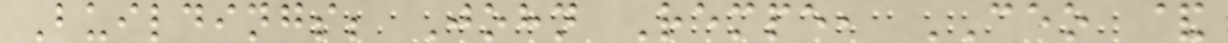Buildings; John Rempe, CEO &
